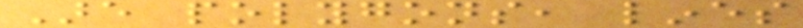Are polygons, lines
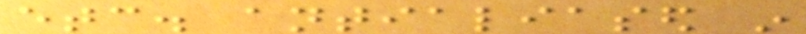etc. antialiased in
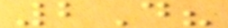2D?
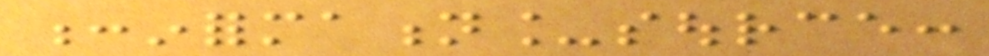:information_source:
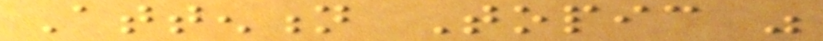Attention Topic was
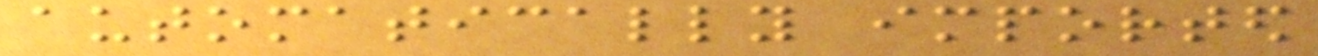automatically imported
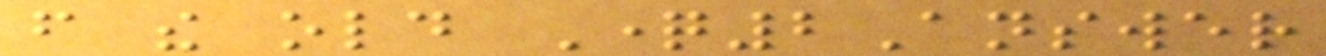from the old Question2Answer
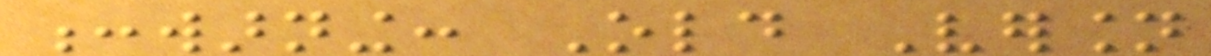:warning: Old Version
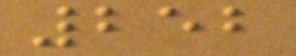252
